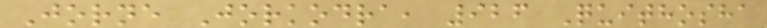Jorne Jorkodra, 926 Quithosha
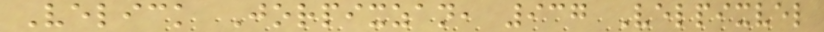Velick Jorpixzan, 937 Velpixvel
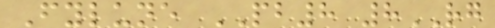Fylune PB8 8RG
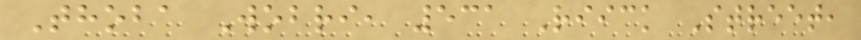Thoba Wobri, 531 Riick Street,
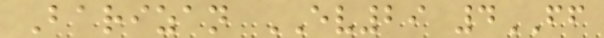Barizan EV29 4FF
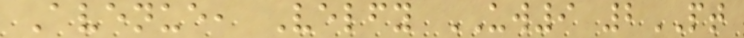Avenue, Velfy UW9 2PT
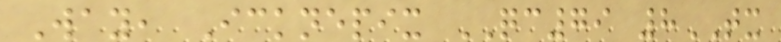Way, Icknepix QC79 8TX
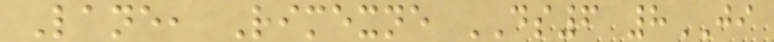Lane, Rimexne DS6 8JI
